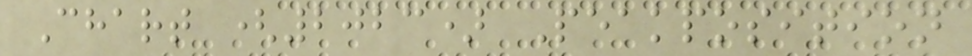Chart (2023) Peakposition
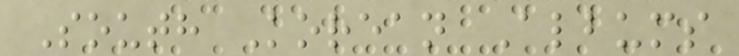South Korean Albums
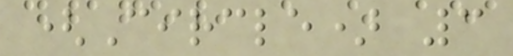(Circle) 3
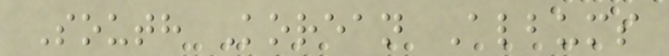South Korean Albums
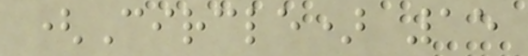(Circle) 15
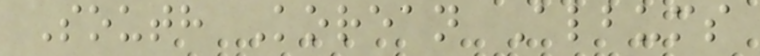South Korean Albums
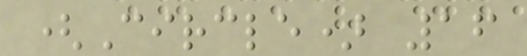(Circle) 16
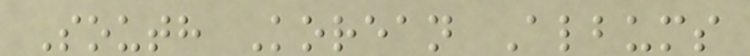South Korean Albums
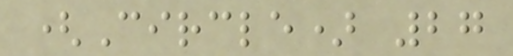(Circle) 27
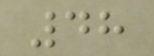48
